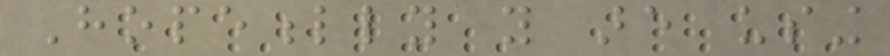Hopefully you are using
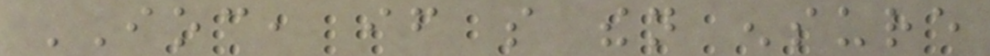IOC, if so then ensure
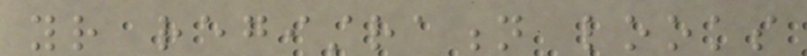your registration looks
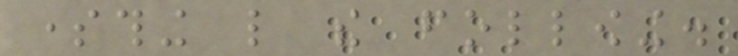something like the following.
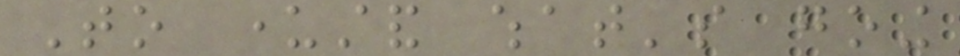To understand what's going
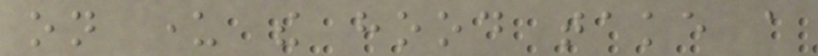on under the hood take a
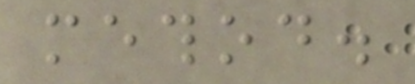method.
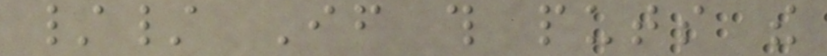// If this puts the
